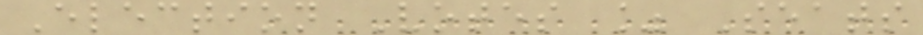Election Votes % Seats
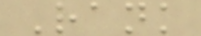Rank
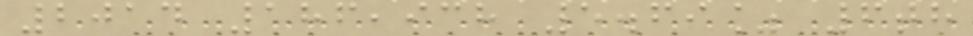2014 186,938 5.69% 6th
